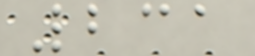231
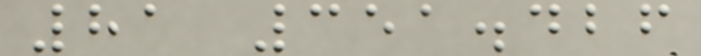81 351.426
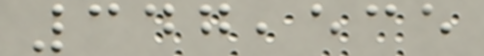347,535
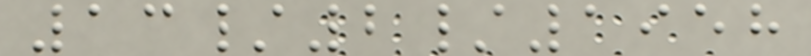13/2/1958
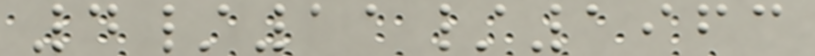4/11/1963
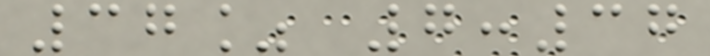37% 7:37
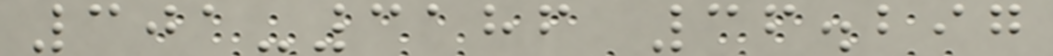301-3186 36.297
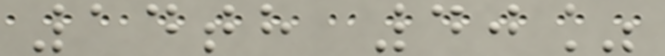14th 40%
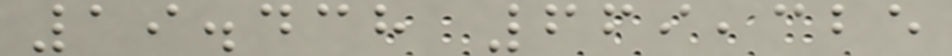19.438 669,325
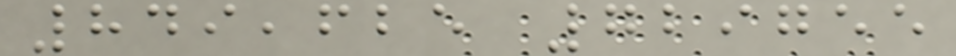849,625 729755
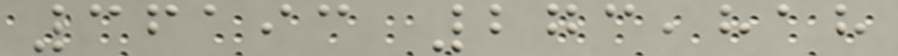36193 273,818
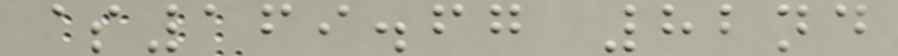$169.67 82nd
